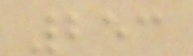253
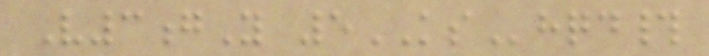V3gY 5KShqd#
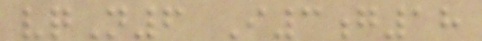vqN6 I3g18
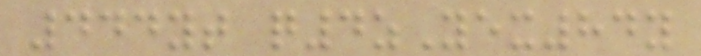444yt q4zYex84y
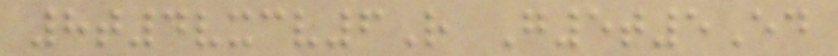8t4vxcv6R G5t5Ed
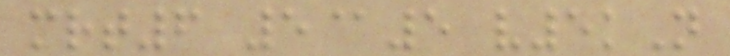mrt6 5@5 v5kN
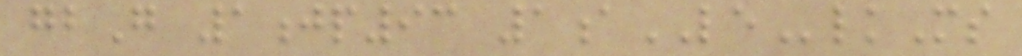gbG 1jp93 1aLElkMs
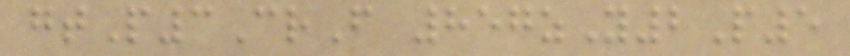gtP3CrF 857zY2P5
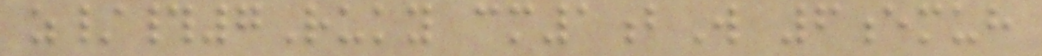z/#7Ruky cm1bW 6emuh
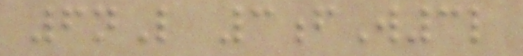6nL 3fW3l
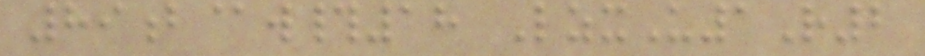89b@w#18 LzxU1R2
